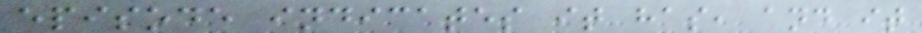episode indicates it has, and it
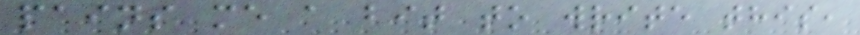pains me a bit to write this,
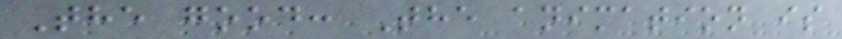The good: The animation is
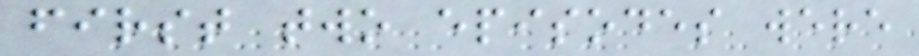first two episodes were
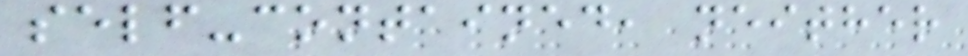self-contained, neither
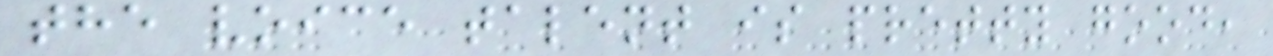the voice talent is pretty good,
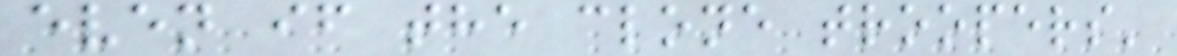even if the clone troopers'
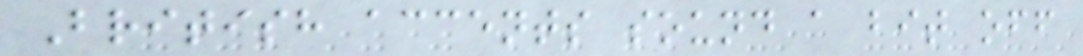British accents sound a bit off
